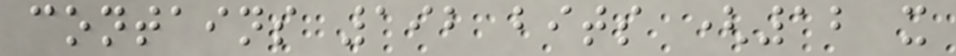contains 192 bits (12 x
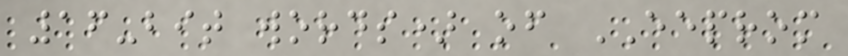16-bit words) of EEPROM
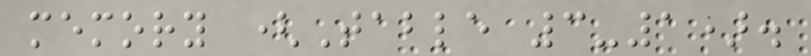memory (Table 3-1).
